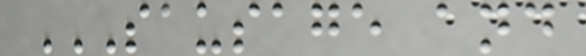SAUSAGE AND
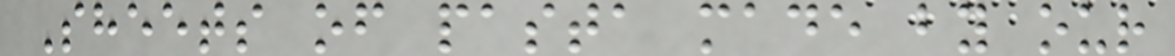Sheets of pasta made by our
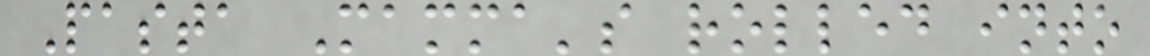Pasta Mamma's rolled into
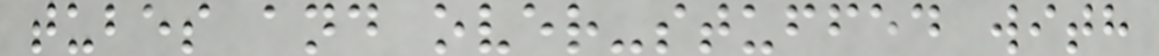tubes and over-stuffed with
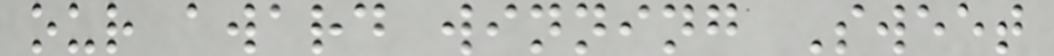our award winning Sweet
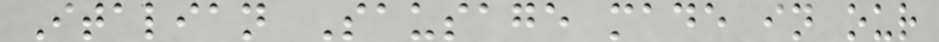Italian Sausage made in our
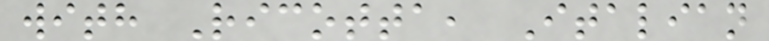with Ricotta, Italian
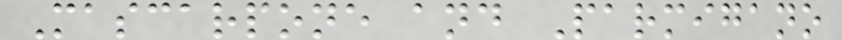Mascarpone and Parmigano
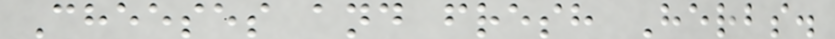Cheeses and fresh Herbs.
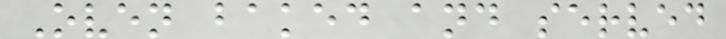Oven baked and served
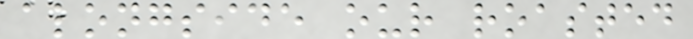alongside our roasted
